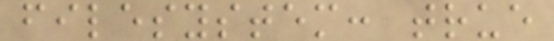filesystem: true
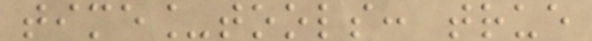time_tools: true
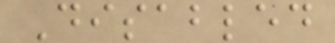Disabled
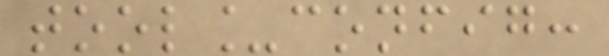tool_config:
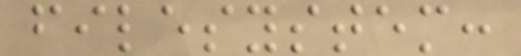filesystem:
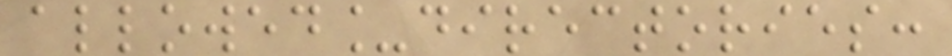allowed_directories:
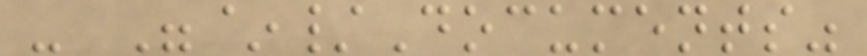- "~/Documents"
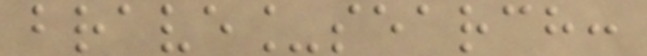brave_search:
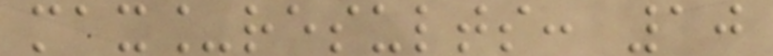max_results: 10
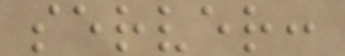server:
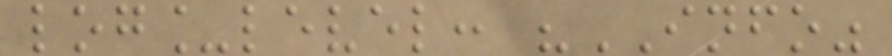log_level: "INFO"
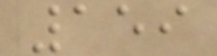159
